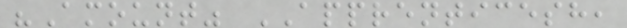"Amount" APPRENTICESH,
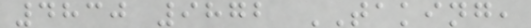4830 9872 TAKING,
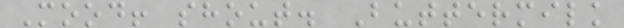Mood! shout. Buttermilk
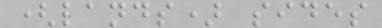(lands) sides
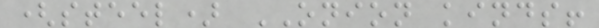(steel) ONION kinds!
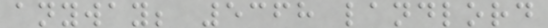anyway; 5368 landlord
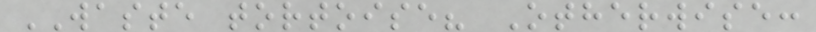WASTE tortoise? Otherwise:
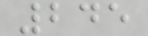245
